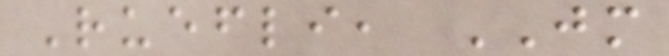Ruefli, JM
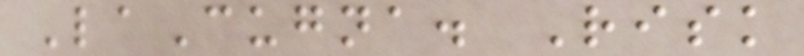LaCugna. Risk
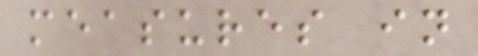measures in
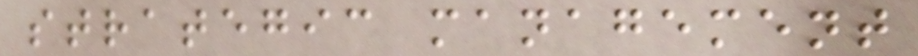strategic management
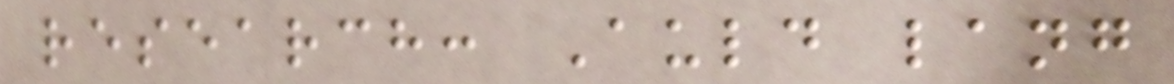research: Auld lang
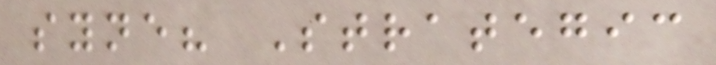syne? Strategic
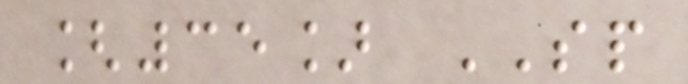[35] SP
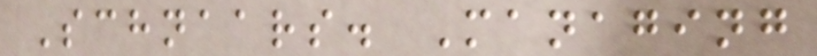Schnaars. Managing
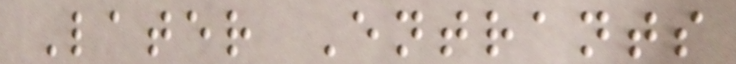Later Entrants
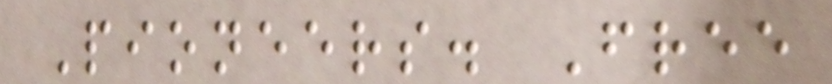Pioneers. Free
